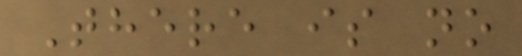There is no
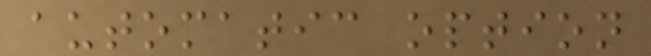automatic option
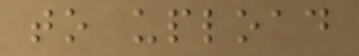to upload
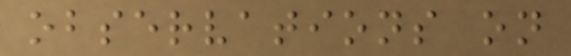observations on
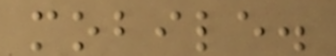mobile.
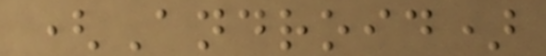(Android)
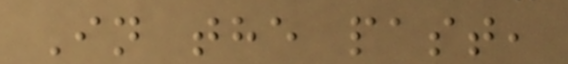In the past,
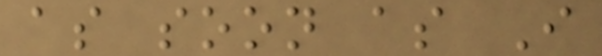as soon as I
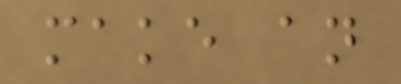make an
